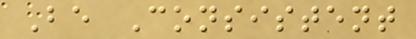Be Consistent
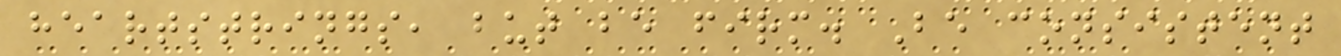heartstrings, but be firm. Be consistent
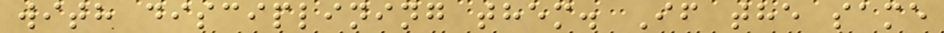with disciplining them. If the same
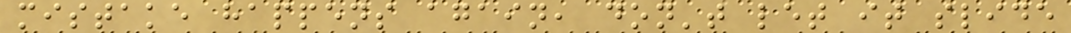mistake happens again, don't let it slide
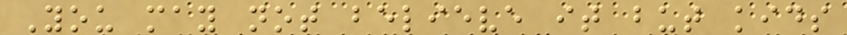You may not believe it but kids
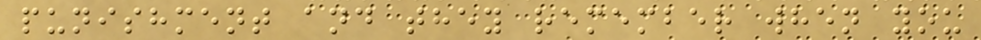punishment and they remember when you
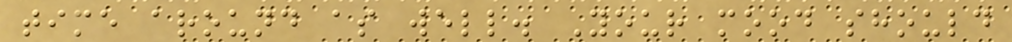time around as well. Your mood should
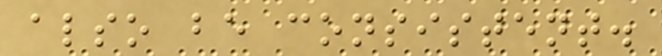also be consistent.
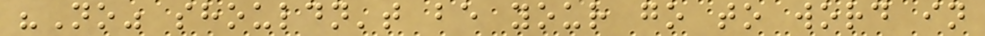"No" shouldn't be your go to word in
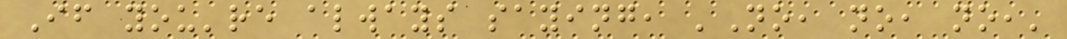If you're always saying, 'No, no, no,'
